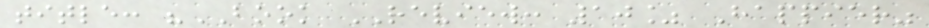title: "BOOK REVIEW: 10% Happier"
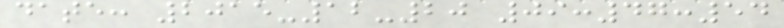date: 2015-12-20 09:47:54
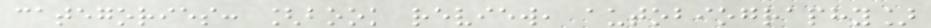categories: [book review, autobiography]
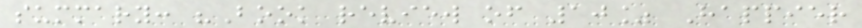summary: "Book review of 10% Happier
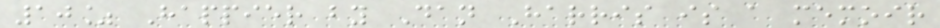10% Happier by Dan Harris is a memoir
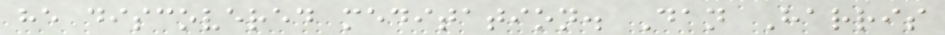he discovered meditation. Dan Harris
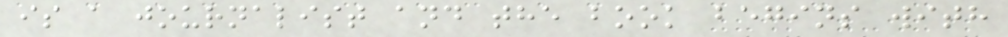is a journalist and the book begins with
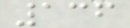136
